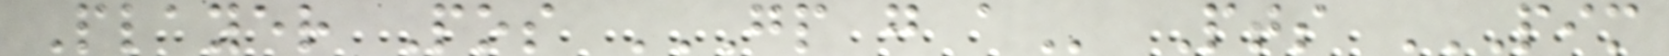Player Pos GP G A Pts PIM
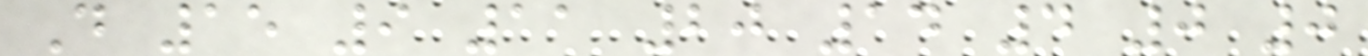D 15 9 11 20 14 4 0 0
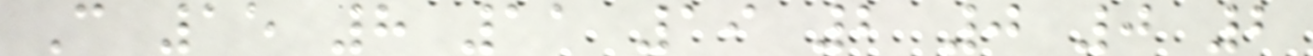C 15 8 11 19 2 0 0 2
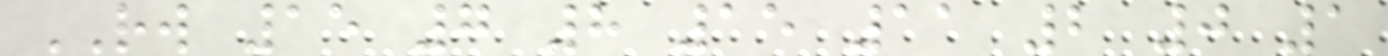RW 15 7 8 15 11 2 0 1
